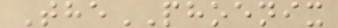ThePHOENIX
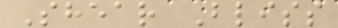Shear Bliss
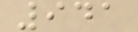941
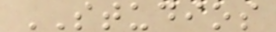STUDIOS
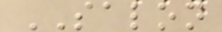SALON
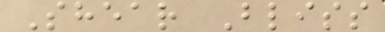Shear Bliss
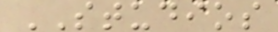STUDIOS
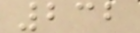232
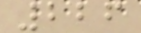226
